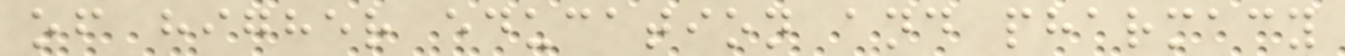of higher education and pharmacy
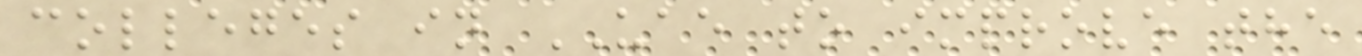colleges in UAE to improve the
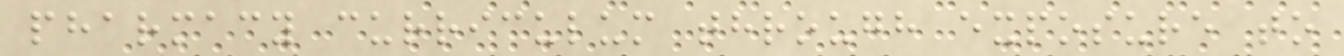pharmacy curriculum through exposure to
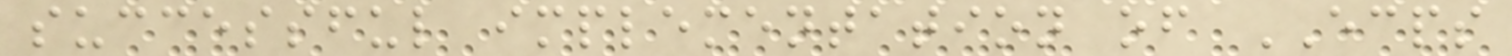successful implementation of ECPS
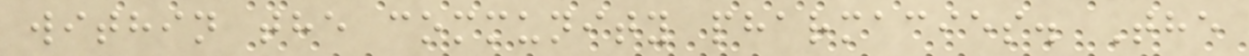within the community pharmacies. The
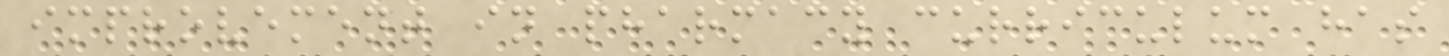improvement in pharmacy curriculum has
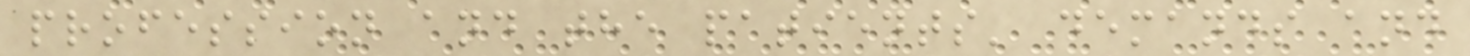profession and the patients' demands and
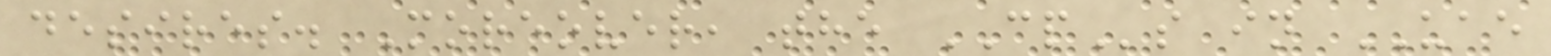desires. Moreover, the CPs in UAE
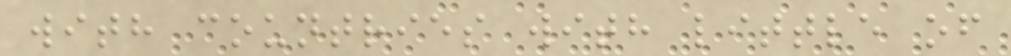with countries with little of
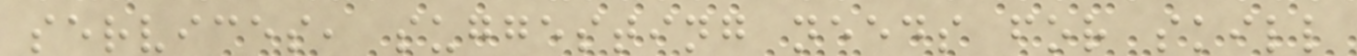services, suggesting needs for skill
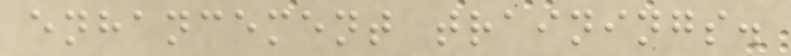enhancement trainings.
